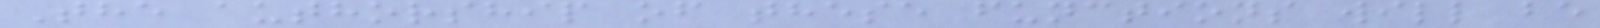The authorship of these functions will be
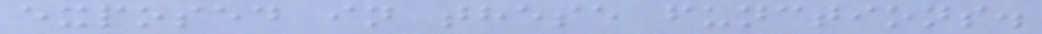exposed in these functions.
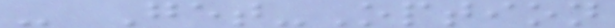- Get-Option
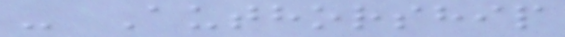- Authorship
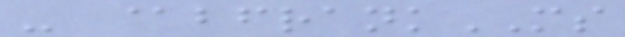- @bfrankMS
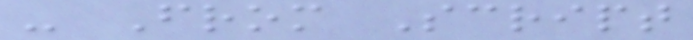- From Script
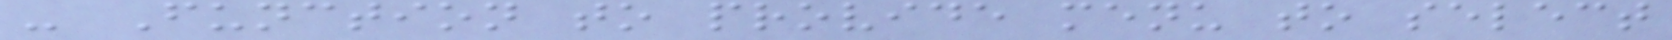- Function to provide menu to select
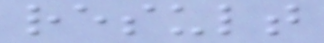result
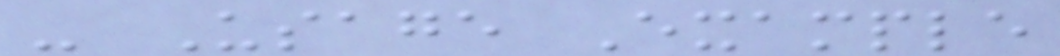- Usage Example
